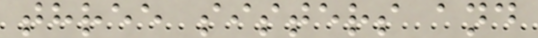three sisters and
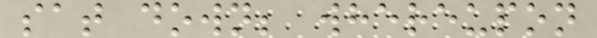sat down; whereupon
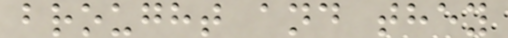brought and they
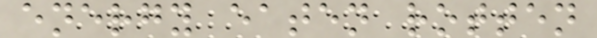energy eaten rotten
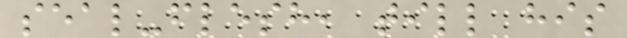seal-flesh, till his
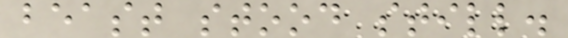beast stood still.
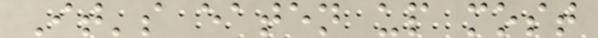It's eaten up most
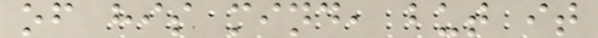of his mind, but it
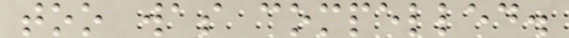too was compelled.
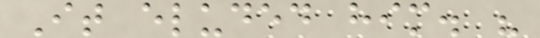It eluded him. "
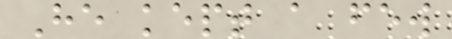He kept a few
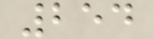254
